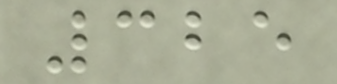325
